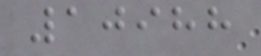10988
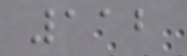112
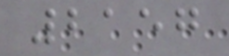2157
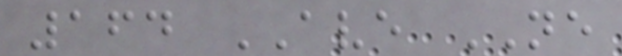164 AVE NE
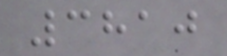3810
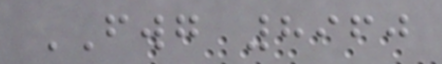FWG 8960
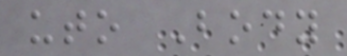uto Body
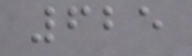625
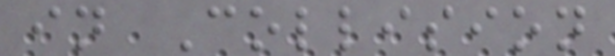in Collision
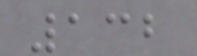132
